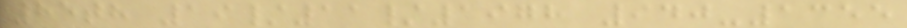85th 19/11/1978 940-1355
